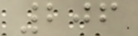206
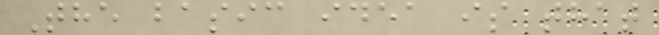The basic idea is that
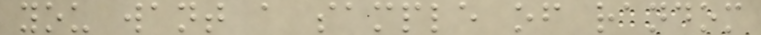you want a sample of random
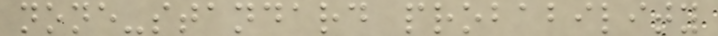none-standard probability
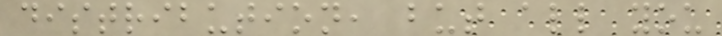distribution, but all you
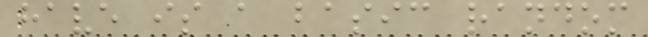have is a basic random
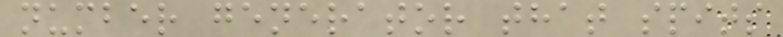number generator that spits
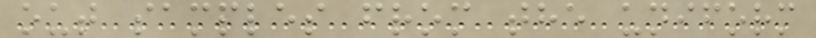out samples from the uniform
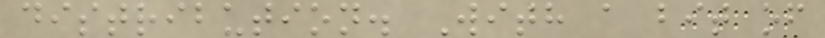distribution. With a bit of
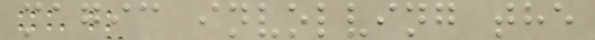magic involving the
